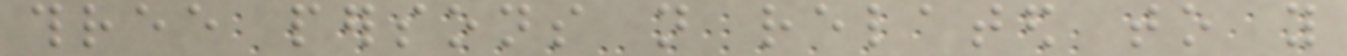three persons not related to you
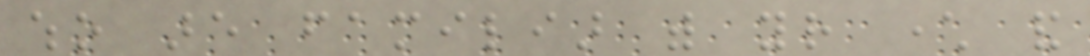who are familiar with your character and
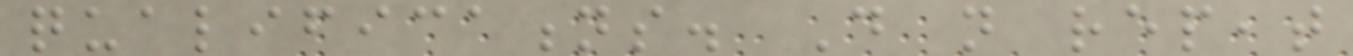qualifications. Do not repeat
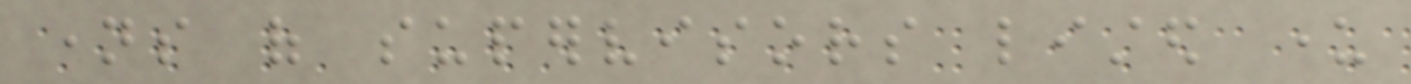names of supervisors listed under
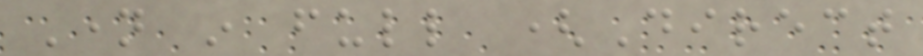Name in full (Direct
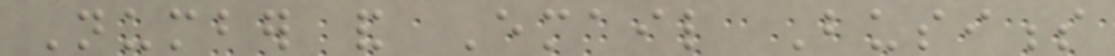Number and Email Business
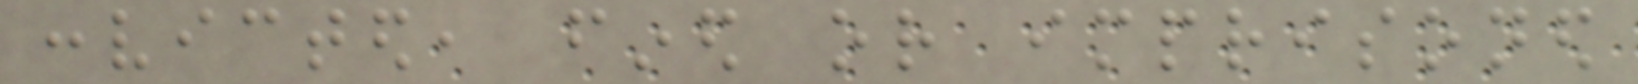convicted, fined or imprisoned
